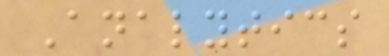Analytics
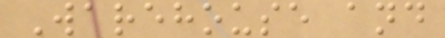Warehouse and
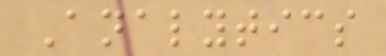Analytics
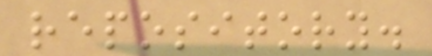repository.
